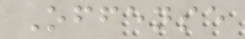Offense
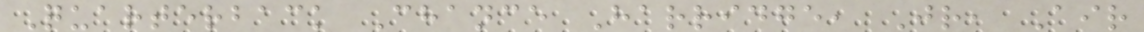Quarterback Chance Harridge, Jr, Air
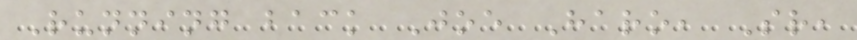Running back Joe Haro, Sr,
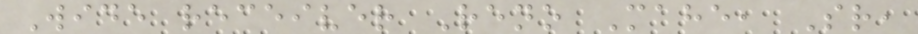Wide receiver Reno Mahe, Sr,
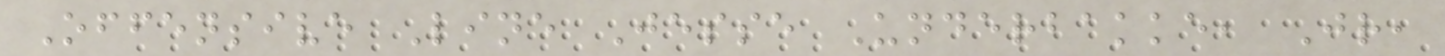Offensive Line Jesse Underbakke, Jr,
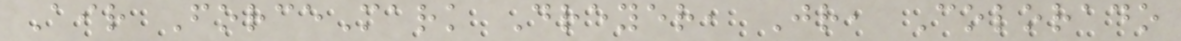Air ForceMark Dreyer, Jr, Colorado
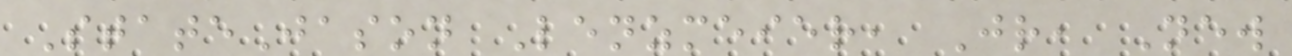StateJason Lenzmeier, Jr, New
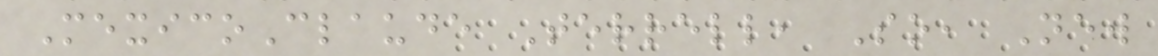MexicoClaude Terrell, So, New
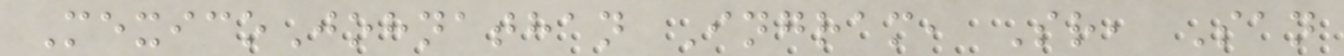MexicoJohnathan Ingram, Sr, San
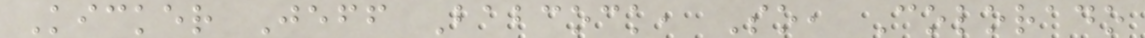Kicker Jeff Babcock, So, Colorado
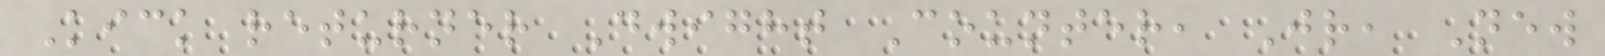Kick returner Dwight Counter, Jr, New
